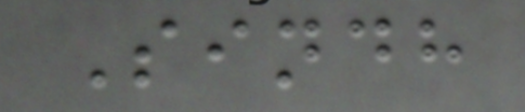Sindh
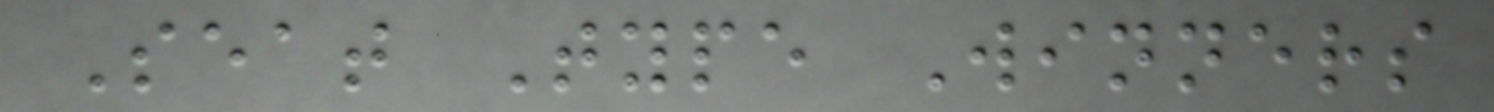Seat Type Winners
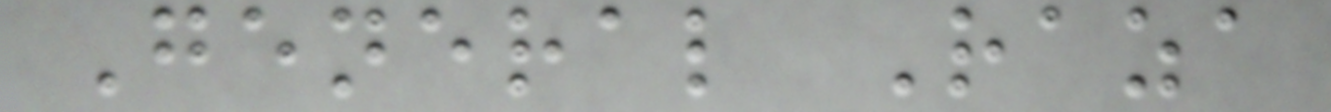General Raza
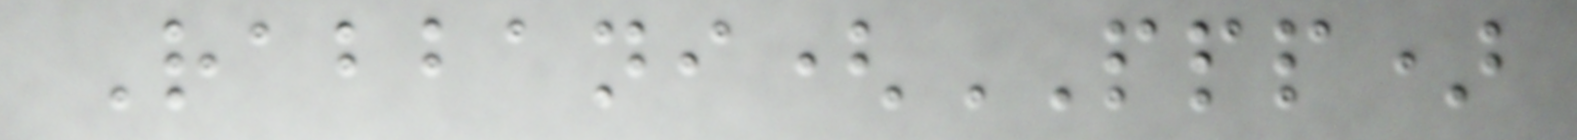Rabbani(PPP)
